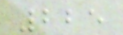225
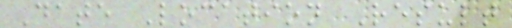Date Location Result
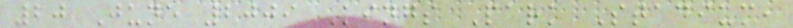20 June 2009 Kings Park Stadium,
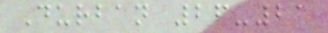Durban 26-21
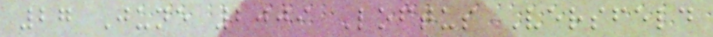27 June 2009 Loftus Versfeld
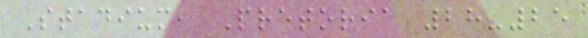Stadium, Pretoria 28-25
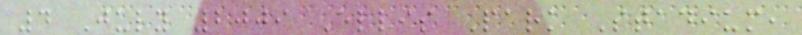4 July 2009 Ellis Park Stadium,
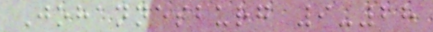Johannesburg 9-28
